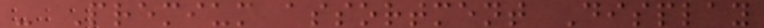- Premium assortment Display
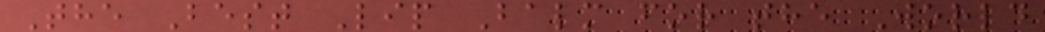The Best Lip Balm for the World
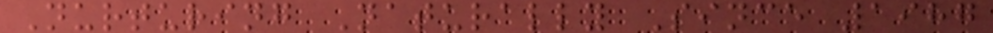Nurturing Naturally Since 1987
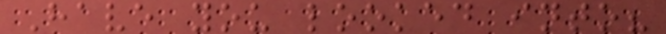Have you looked into?
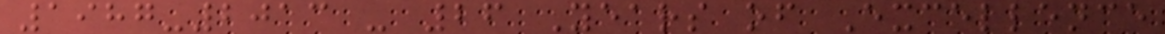1987-2013 - 26 Years of Excellence
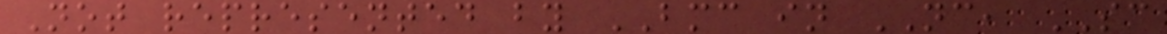Not represented by BMC in NC, SC
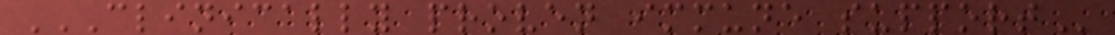CLINICALLY PROVEN IMMUNE SUPPORT
